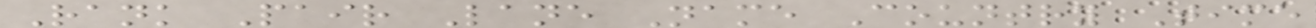Rank Pair Lane Name Country Time
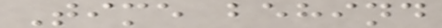Time behind
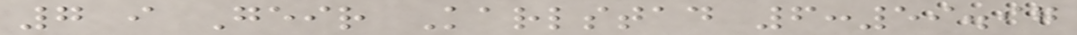7 i Geir Karlstad 6:59.97
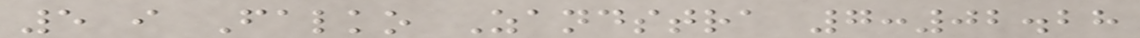5 i Falko Zandstra 7:02.28
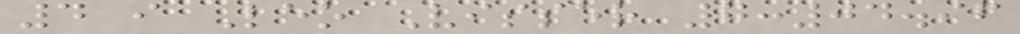4 i Leo Visser 7:04.96
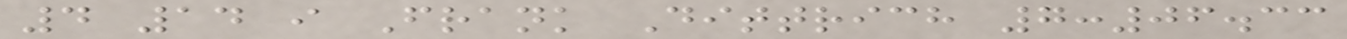4 14 i Frank Dittrich 7:06.33
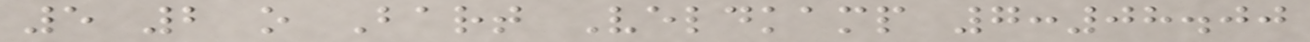5 2 o Bart Veldkamp 7:08.00
